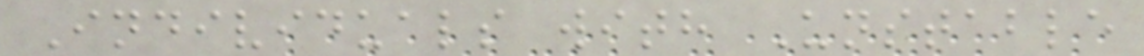Individuals with Unstable
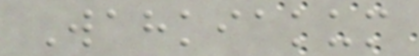Wahkiakum
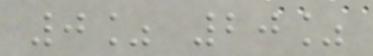0% 20%
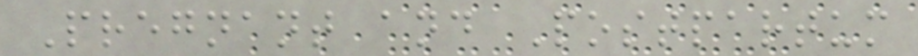Pregnant and Postpartum
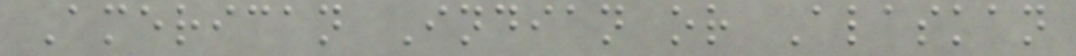American Indian or Alaskan
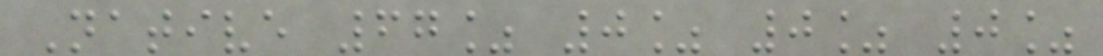Native 67% 0% 0% 0%
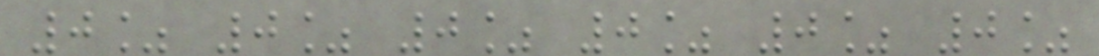0% 0% 0% 0% 0% 0%
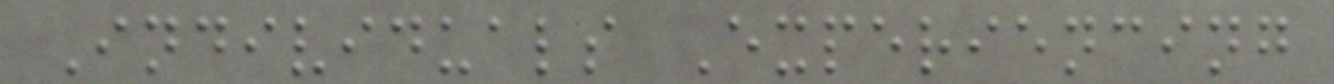Individuals Experiencing
